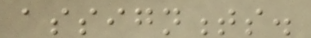assignments.
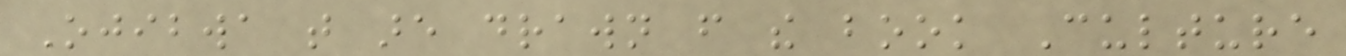Ojibwa that are drawn from the book Culture
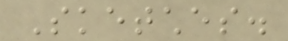Sketches.
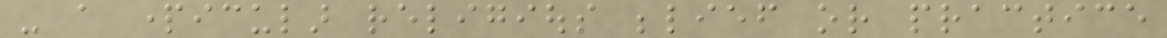- a particular religious belief or practice
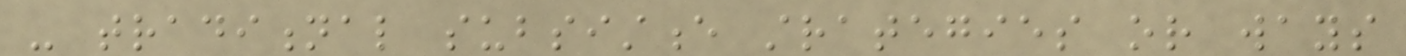- traditional subsistence strategies or ways
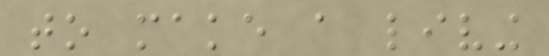to make a living
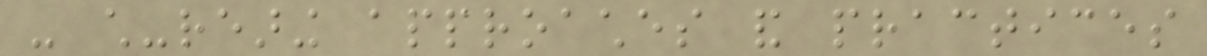- child-rearing approaches and practices
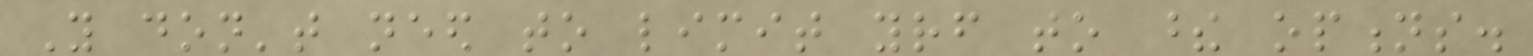You don't need to limit yourself to these options.
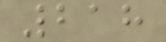218
